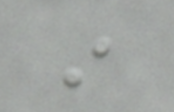in
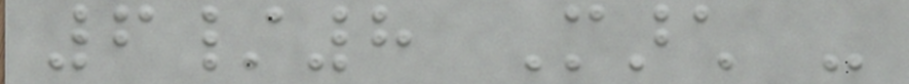6/8 March -
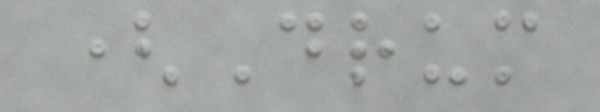(Drum
